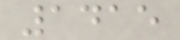1415
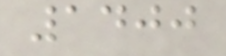1400
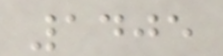1405
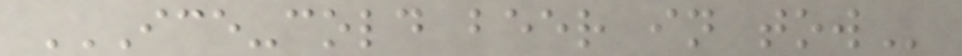ICE-COLD BEER IN TOW
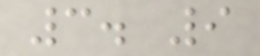3. 9
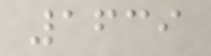1639
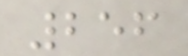256
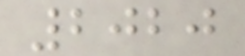2020
